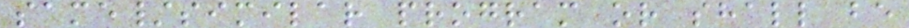same/similar program or shall be
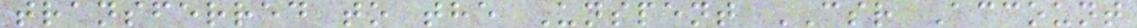transferred to the Unspent CSR Account
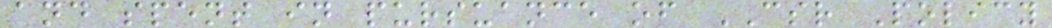and spent in pursuance of CSR Policy
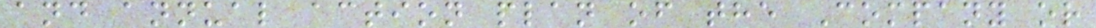and annual action plan of the Company or
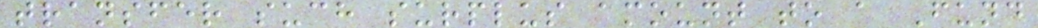transfer such surplus amount to a Fund
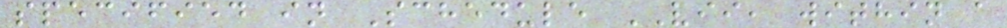specified in Schedule VII, within a
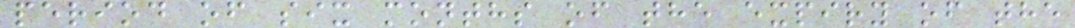period of six months of the expiry of the
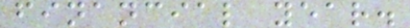financial year.
